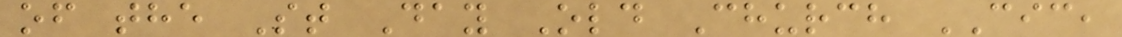of the St Day Old Church CIC,
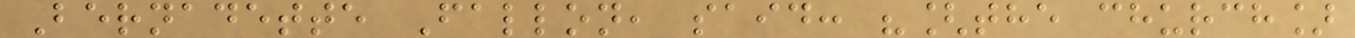Bernadette Fallon, said: "[the church]
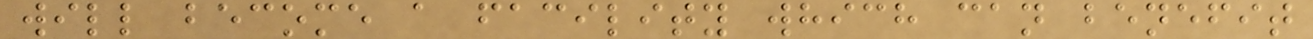will become a facility which can benefit
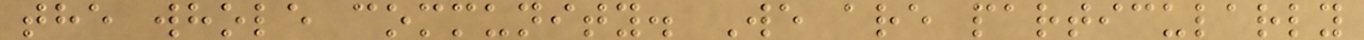the whole community. We are particularly
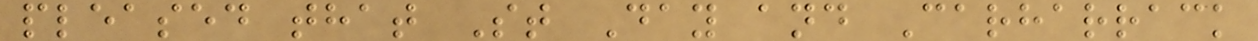pleased that St Day and Carharrack
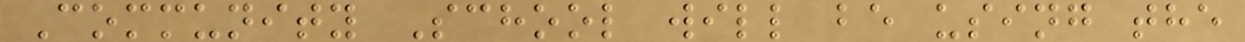Community School will be using the
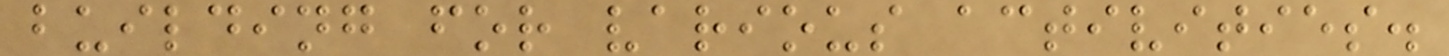building for various activities.
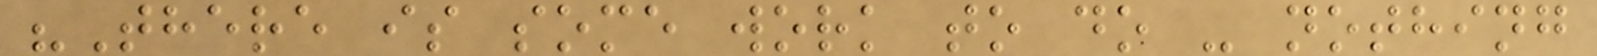"There is some work to do - nothing
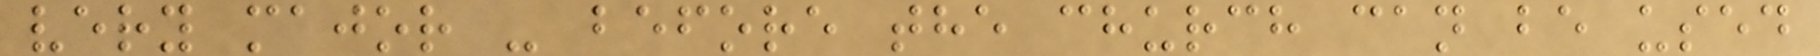very major - before the church can be used
